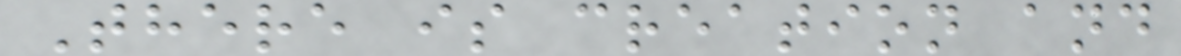There is creation and
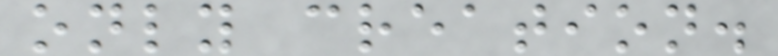only creation.
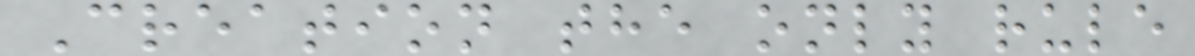Creation the only rule
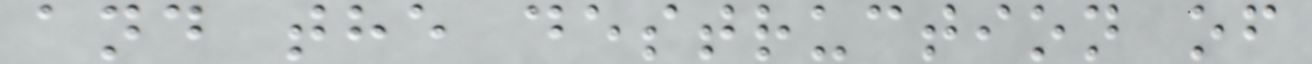and the destruction of
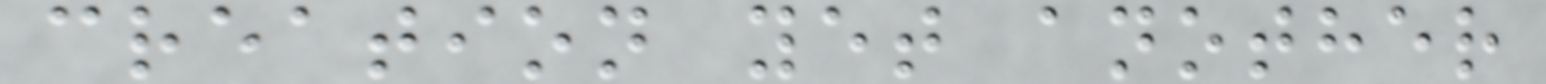creation yet another
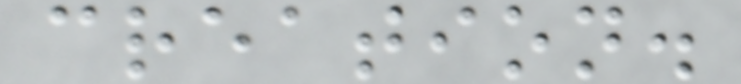creation.
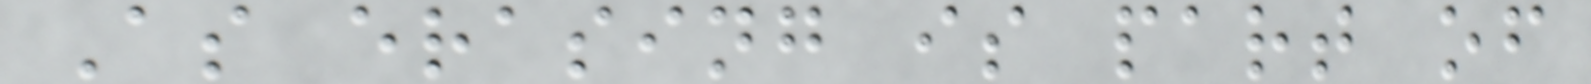As erasing is part of
